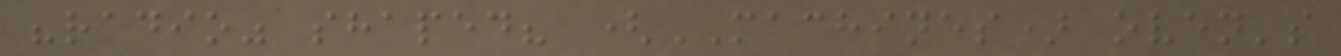"radio" shaped? (MACHINES) oven's
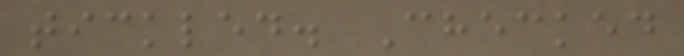tickled. Checked
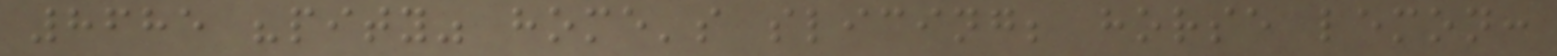8685 "pity" home's slicing; horse lemon:
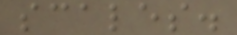scales.
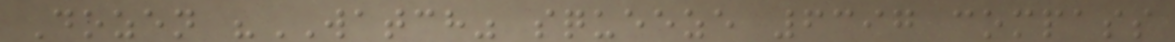Dozen "WATCH" squeeze 6397 compass
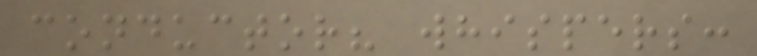conductor? whispers:
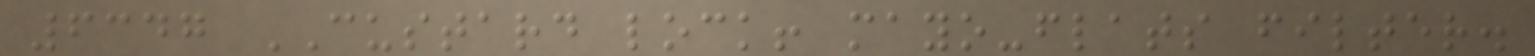6347 CUSTARD lock! mayo-flats filter.
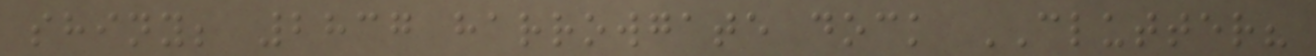shiny; 2837 harrowgate dock CLUTTER?
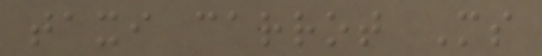taxi carrot Ms
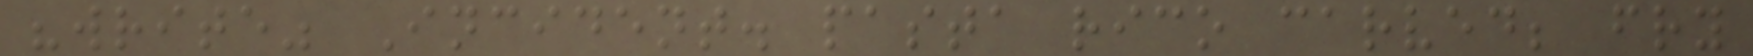"write" Incident. pasta rico carved; fry
